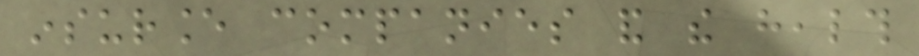insurance companies and the health
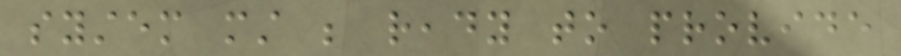system must be ready to provide
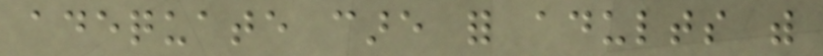adequate care for adults with
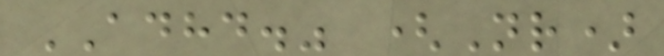ADHD." (Nr)
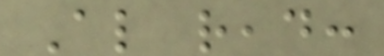Also read:
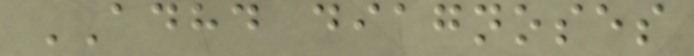ADHD diagnoses
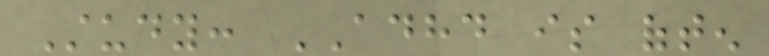Study: ADHD is often
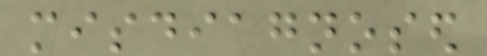misdiagnosed
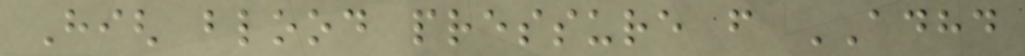High blood pressure from ADHD
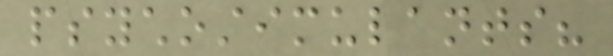psychostimulants?
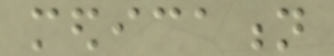medication
